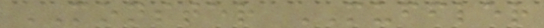MONSTER MUFFLER
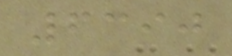6390
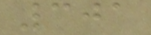301
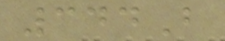344B
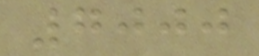7000
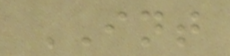INT
